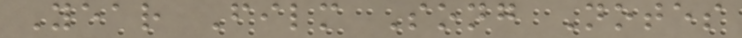Year Film Song Notes
